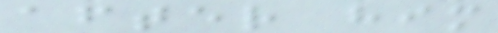after him
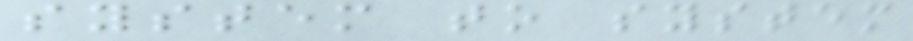system to system
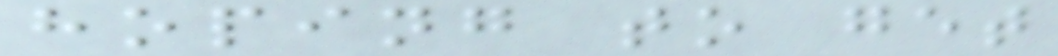hoping to get
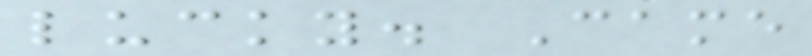lucky. Came
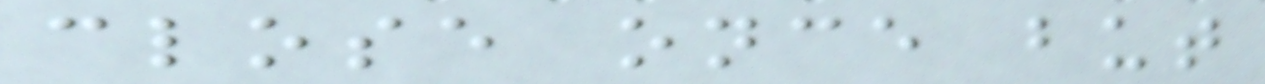close once but
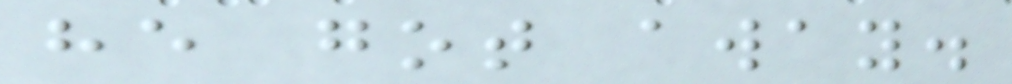he got away.
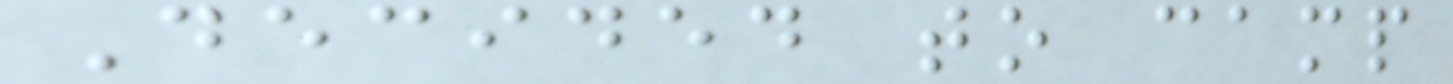Decided to camp
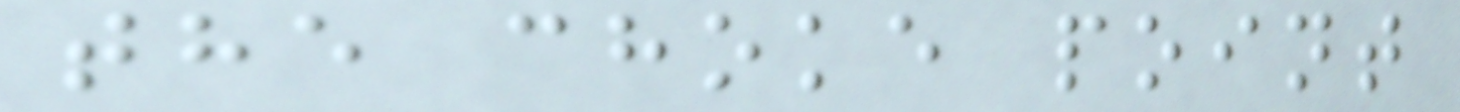the choke point
